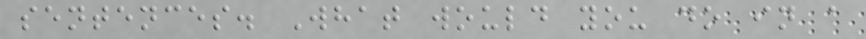sentences. What would you do in a
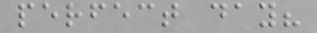perfect day?
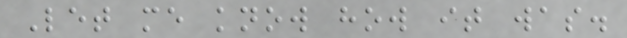Let me know how it was.
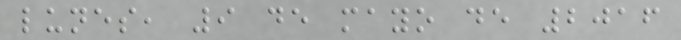lunes, 9 de mayo de 2016
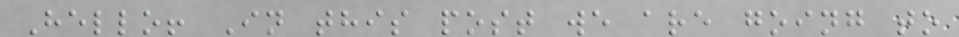Hello! In this post we are going to
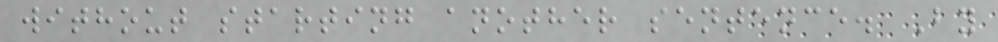without starting another sentence. By
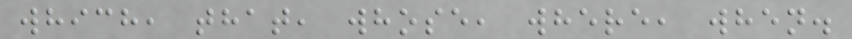which, that, whose, where, when.
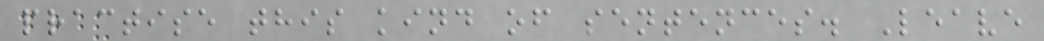practise this kind of sentences. Leave
